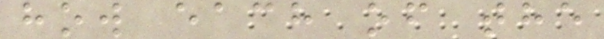how each of the
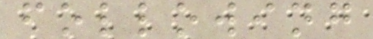following
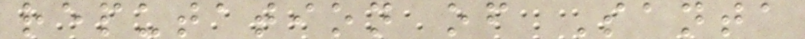reputation of Santa
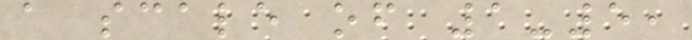a scale of 1-5,
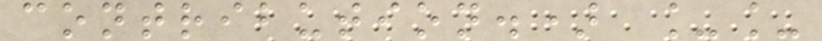contribution.) __
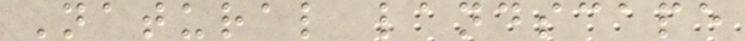Natural landscape
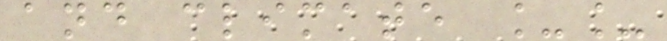and climate __
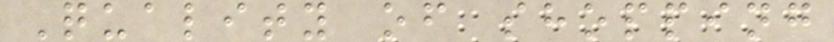Quality of shopping
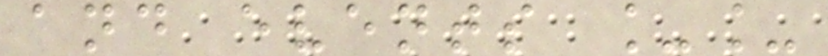and events __
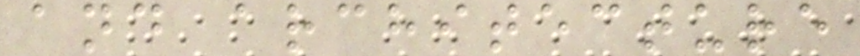and architecture
